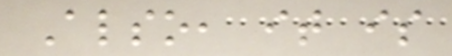Also, it is
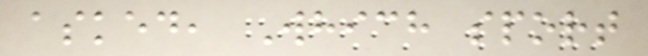asked, Which sport
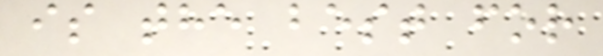is the best for
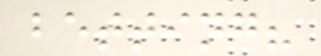betting?
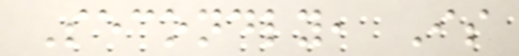Secondly, Is
